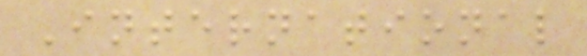International
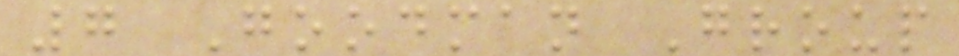7 Goodman Group
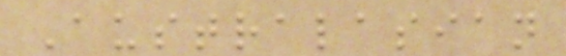Australasian
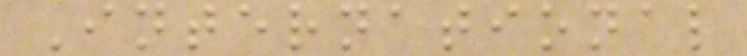International
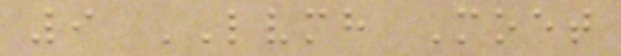9 LVMH Moet
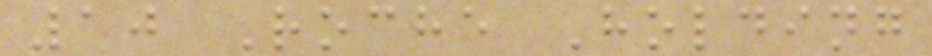10 Roche Holding
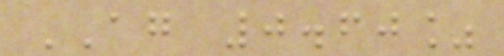AG 0.60%
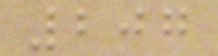207
